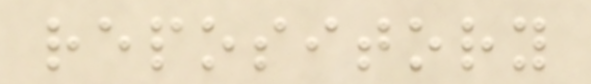repository
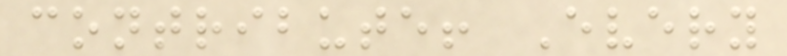contribute! Every
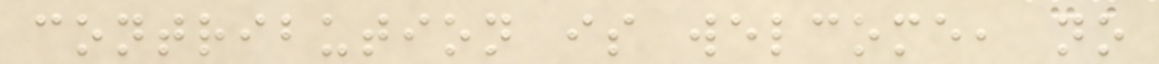contribution is welcome, no
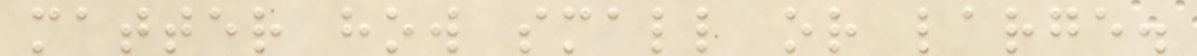matter how small or large.
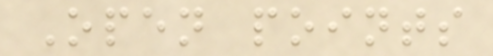Open points
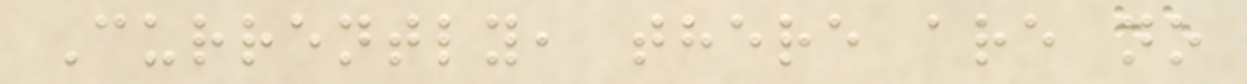Currently, there are no
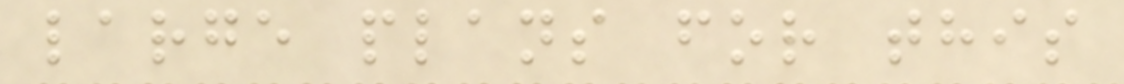large plans for this
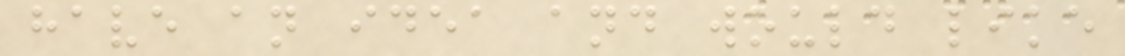have an idea and would like
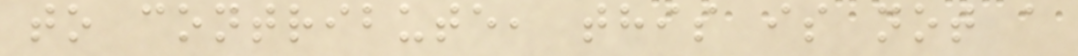to contribute, this is not a
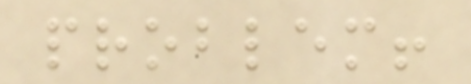problem!
